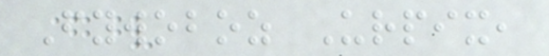Fywoboz Urpix,
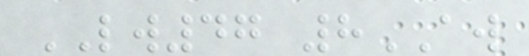LW47 8AW
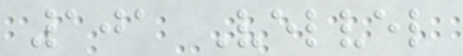101 Velvel
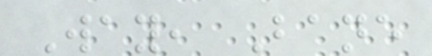Way, Bane
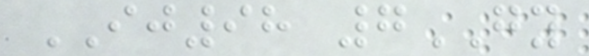IJ98 7GY
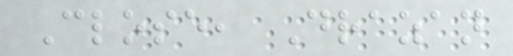Close, Drazan
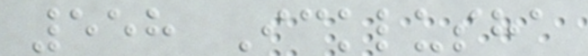558 Icklusha
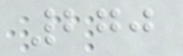270
